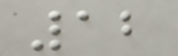12
